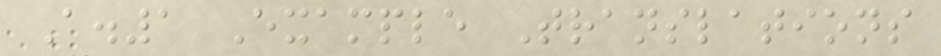A.1 Example Translations
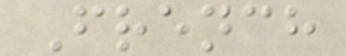French
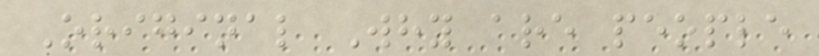Original Why are people
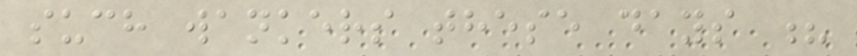such wankers these days ?
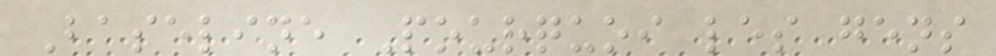Baseline Pourquoi les gens
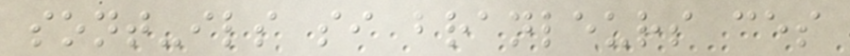sont-ils si branleurs ces
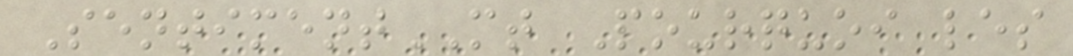SentimentMT Pourquoi les
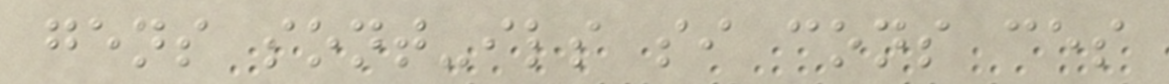gens sont-ils si cons ces
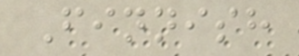Finnish
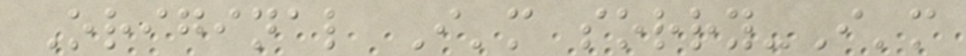Original I'm sorry-I'm
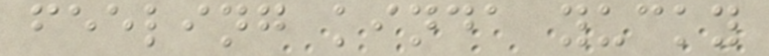feeling kinda yucky
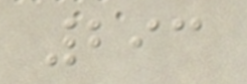293
